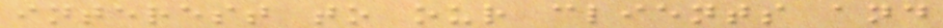interest to our clients and
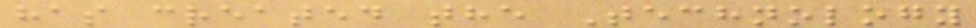has created the Technology
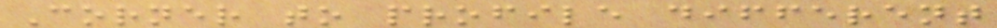Corner to profile different
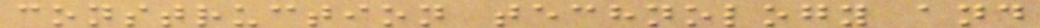construction technology and
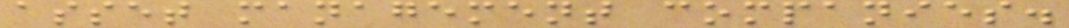asset management companies.
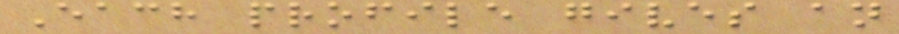Each profile gives an
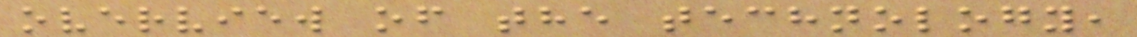overview of the technology,
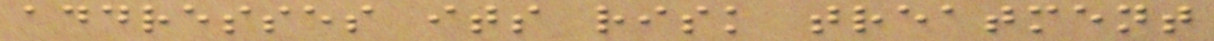addresses its risk treatment
